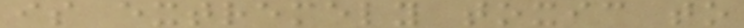is extremely toxic to
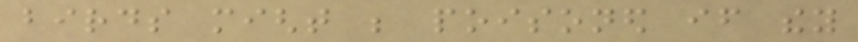birds might be poisoned if they
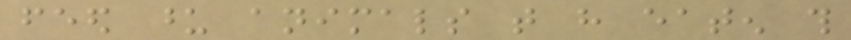feed upon animals that have eaten this
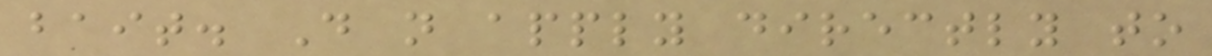bait. Do not apply directly to
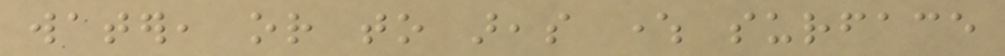water, or to areas where surface
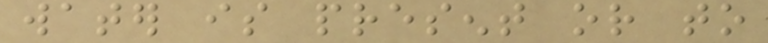water is present or to
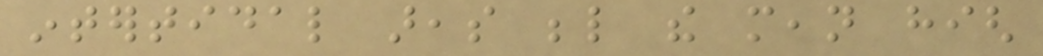intertidal areas below the mean high
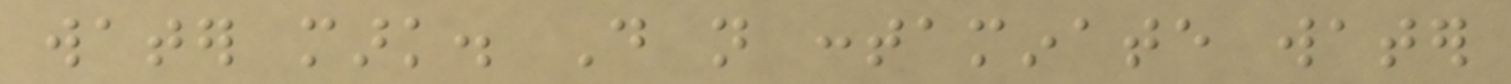water mark. Do not contaminate water
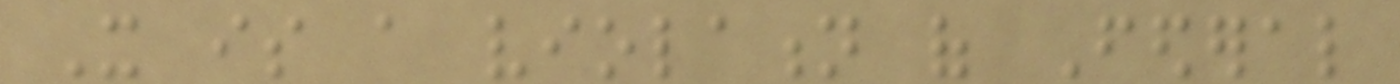It is a violation of Federal
